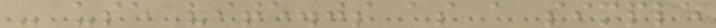- use vite.js as a simple
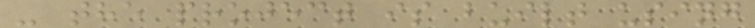- the project is built using
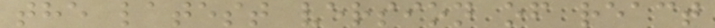the latest version of react
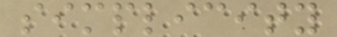simplicity
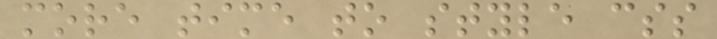more time to style css
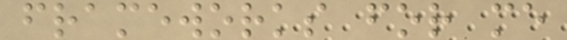frameworks for me
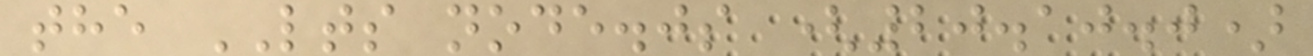the LTS node.js (20.10.0)
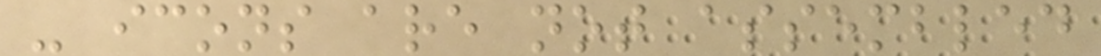- icons are not assembled
